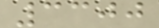3300
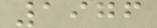1976
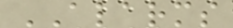ALARMS
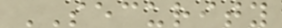SECURITY
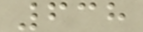638
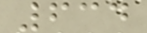634
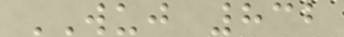WUJ 832
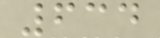634
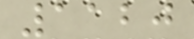1120
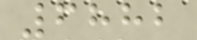6882
